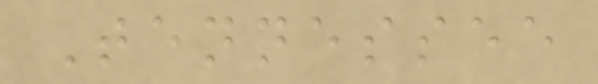Tennessee
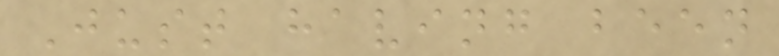Just having been
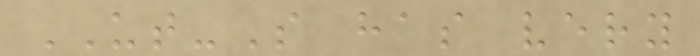UT-S has very
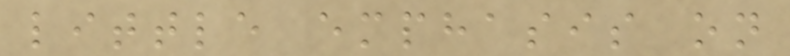little emphasis on
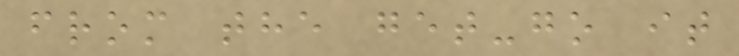from the get-go it
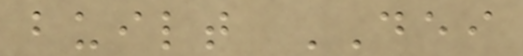built DEI
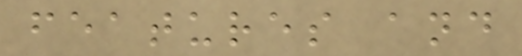features and
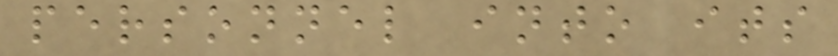personnel into its
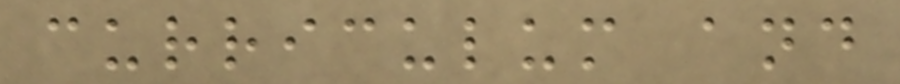curriculum and
